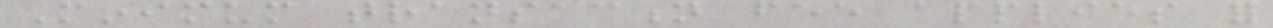Minimum transaction fee applies for
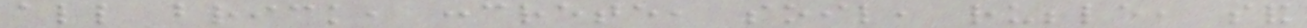all brick, concrete, soil, rubble, sand
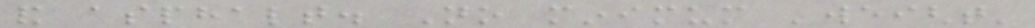and asphalt. No minimum 'weight'
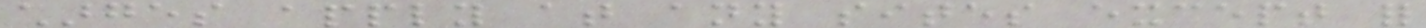charges apply at any sites except for
